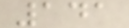141
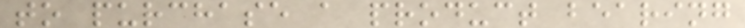to purchase a product bearing
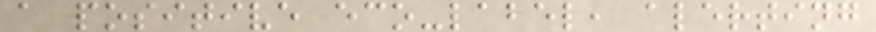a positive eco-label, alerting
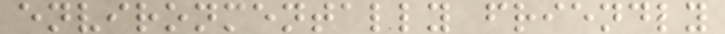environmentally friendly
